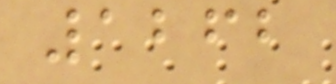1262
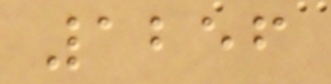1256
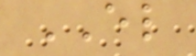EL
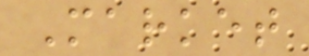Market
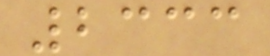2333
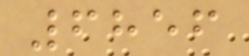6856
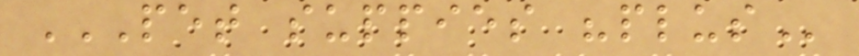PET SUPPIES "PLUS
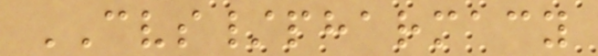CVS/pharmacy
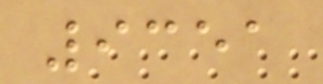9351
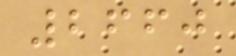2660
